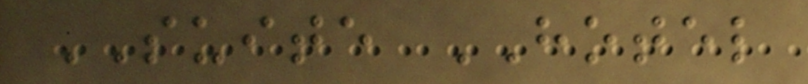SUITE HOTEL
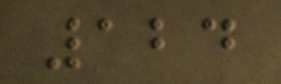124
